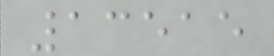13515
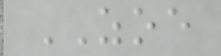ZOE
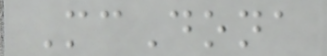McDona
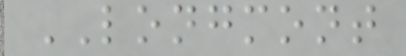LONGMONT
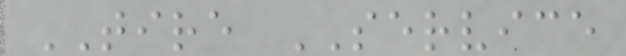TIRE SERVICE
